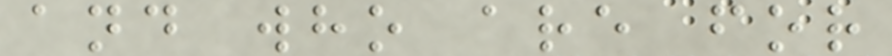and who are for
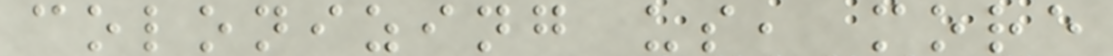colonizing us, more
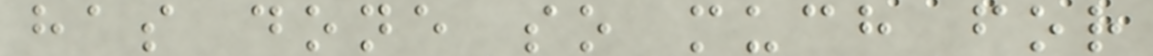has done so much for
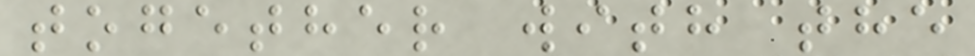together with the
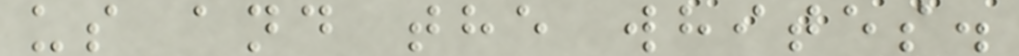us and the whites.
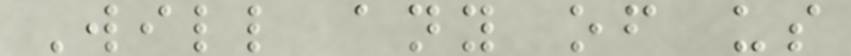Will any of us
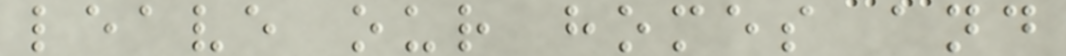leave our homes and
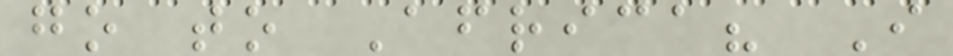go to Africa? I
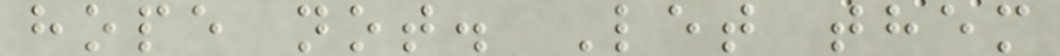hope not. Let them
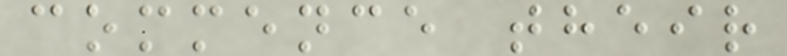commence their
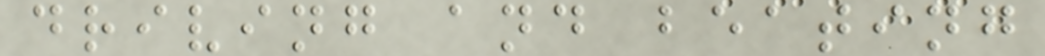driving and beating
